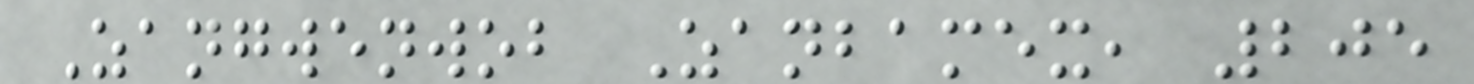Zangwenwob Zanbamex, 205
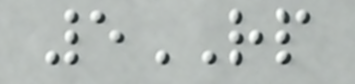5RP
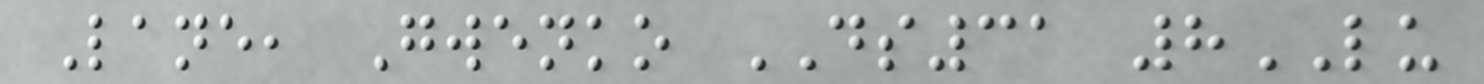Lane, Gwenko DS31 8LU
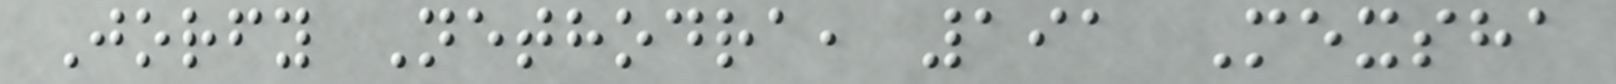Jorfy Nethodra, 191 Mexsha
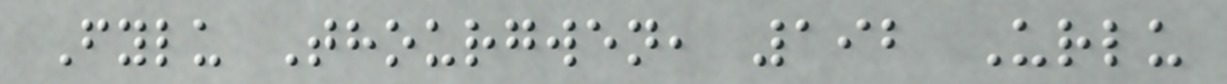Fylu Thourgwen, 192 Urlu
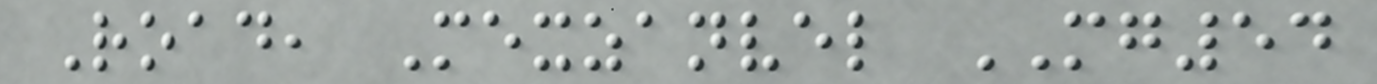Road, Mexzanvel MG54
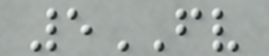5FV
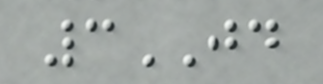3JD
